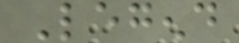Legend
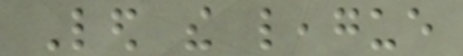Led the league
